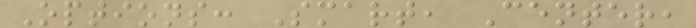Options: Smart, Center,
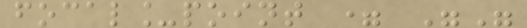focal_point = ""
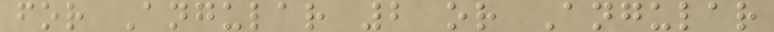for Angular 2 or Angular
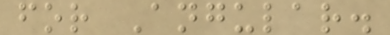for Angular.
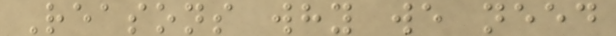Reasons why we need
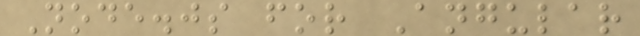Node.js for Angular
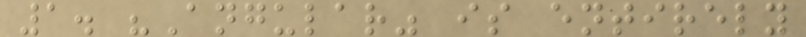1. "Angular" is entirely
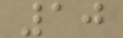10
